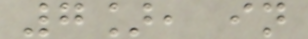7], in
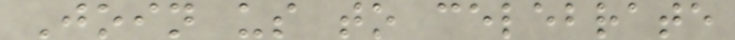Join us to celebrate
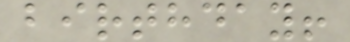birthday!
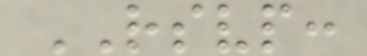RSVP:
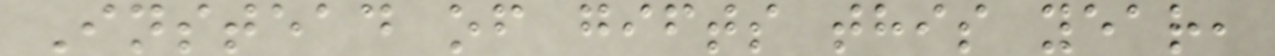Instead of gifts this year,
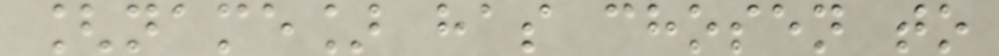[name] has chosen to
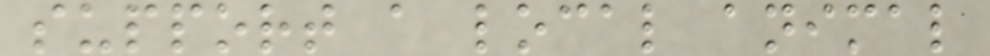support a local animal
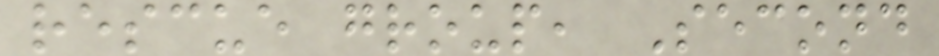rescue group, Second
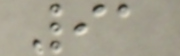91
